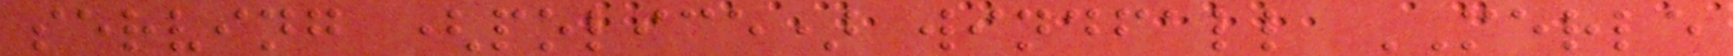serving (police) windfall MERLE
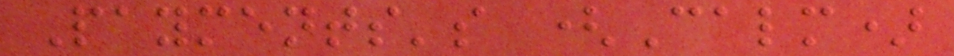Payments's (Calm)
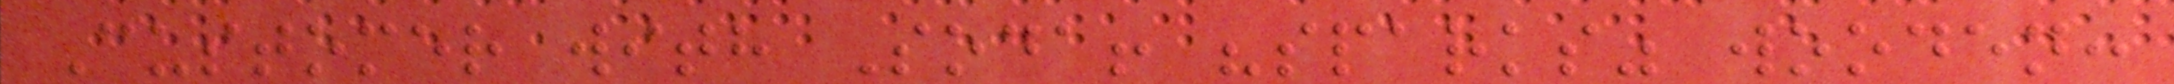Customer with Soda! "sparks" wooden:
